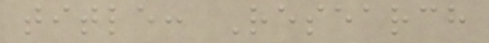title: Research
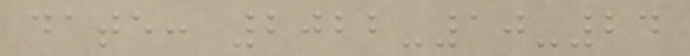date: 2022-10-24
